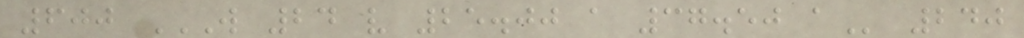600 W 24 V 25.00 A 37.50 A 240
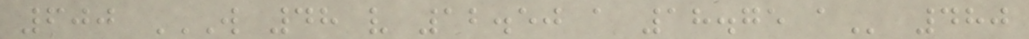600 W 48 V 12.50 A 18.75 A 480
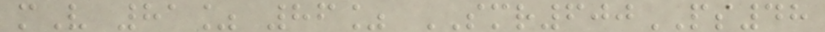mV 81% 86% SMR600PS48
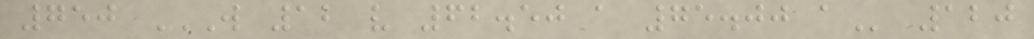750 W 12 V 62.50 A 75.00 A 120
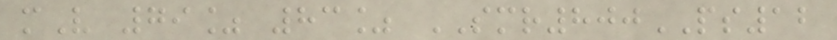mV 79% 83% SMR800PS12
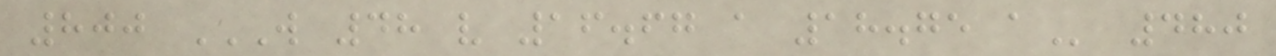800 W 48 V 16.67 A 18.75 A 480
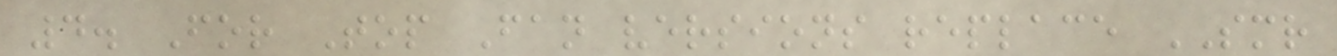4. For Top Fan versions replace SMR
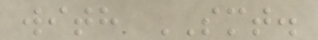with SMT.
